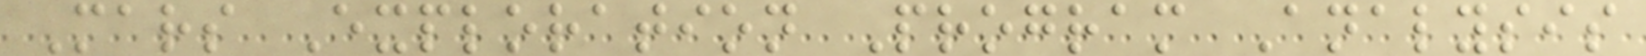Mars Exploration Program Analysis
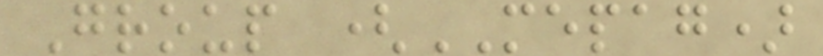Group (MEPAG)
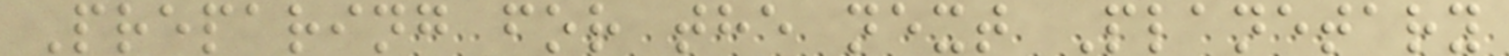Preparing for the next Planetary
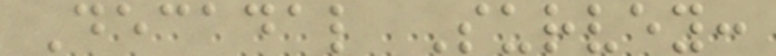Decadal Survey:
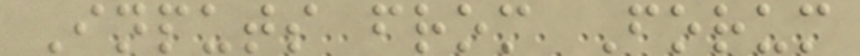Inputs from Forum
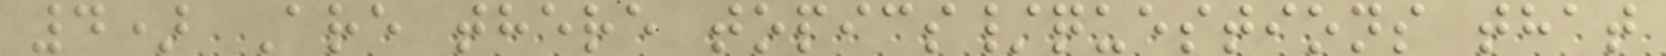4) Are there topics/questions that
